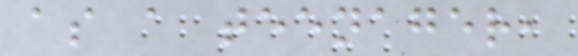as a teenager,
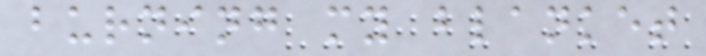burning my blanket
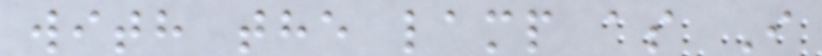with the lamp as I
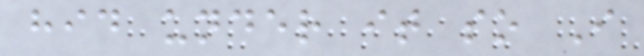hid under it so I
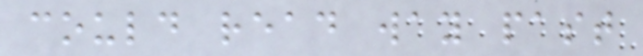could read way past
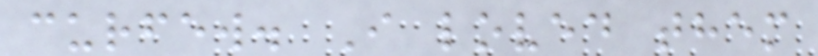curfew. I loved them
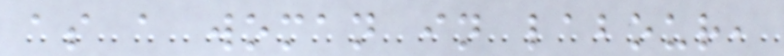as a woman in labour,
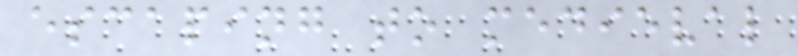escaping to medieval
